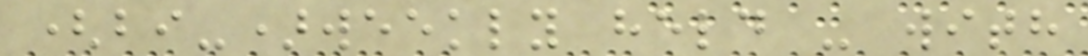(bi-)weekly held - with
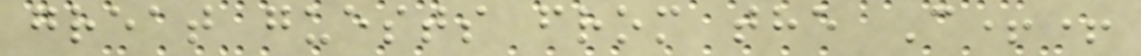great guests from the C++
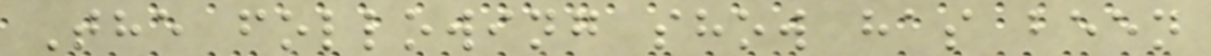The following show has been
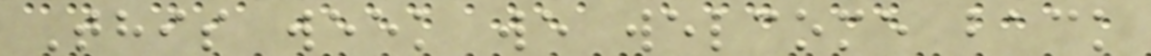This week we welcome back
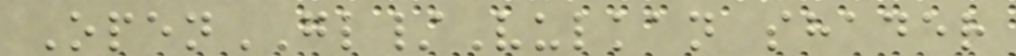OpenGL/Vulkan shader
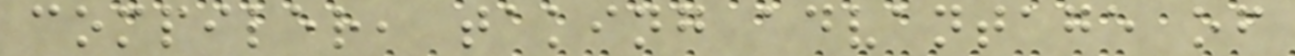compiler, taking advantage of
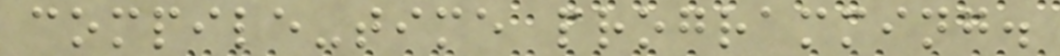compile-time programming.
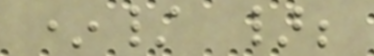*/ };
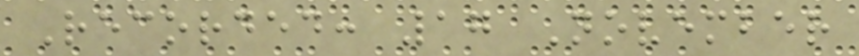Recorded: 17 November
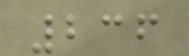236
